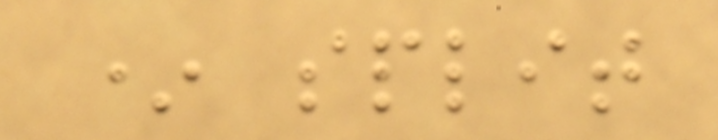* split
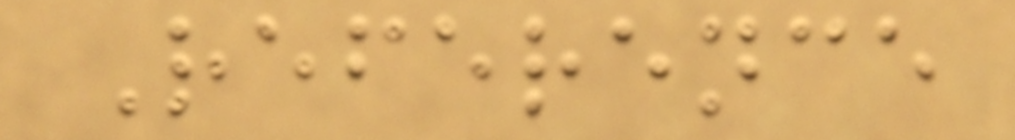Reference
